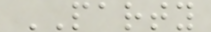PARTY
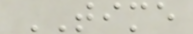TIME
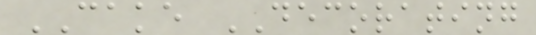CAKE DECORATING
